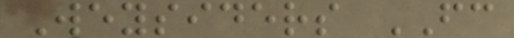Weysiders FC
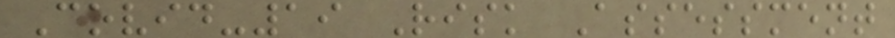Covid-19 Risk Assessment
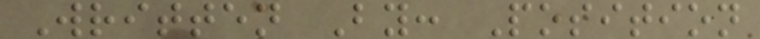Written By: Position
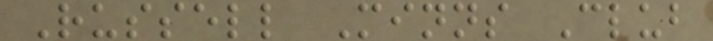Russell Minns Club
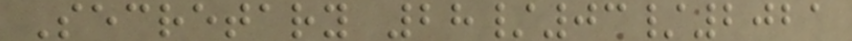Secretary 28/03/2021
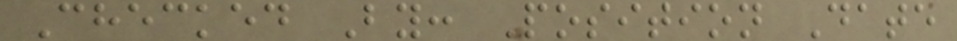Checked By: Position Date
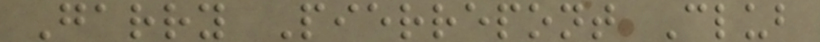Garry Pierrepont Club
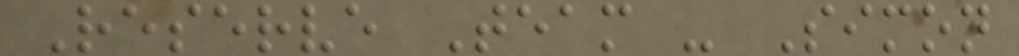Reserve Team - Simon
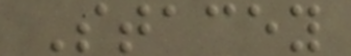Stacey
